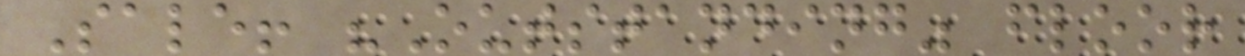Sale! "Outstanding" floor
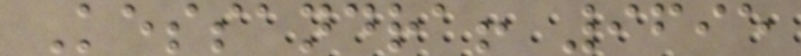Kessandra! 9695
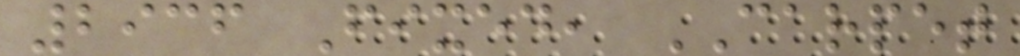2936 Fixed, CARPET
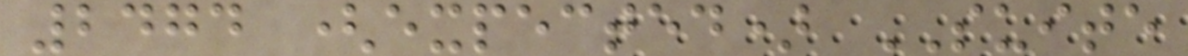2474 (expected) SUITE
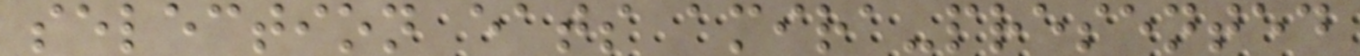selection eats amira-presented
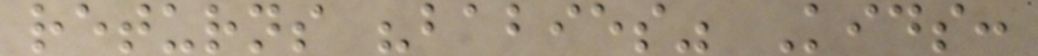returns "babies" Kids:
